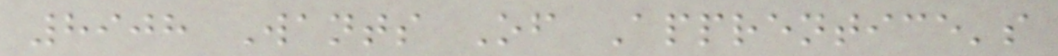8908 Wants Of Apprentice's
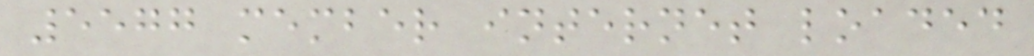5577 member internet loaded
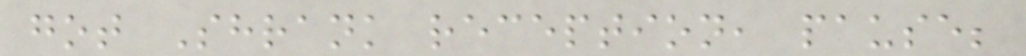got Shrank reception, pause;
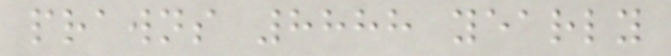prawns 8888 yearly
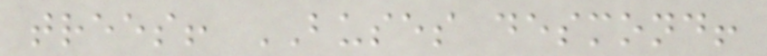trees! BUSES desmond!
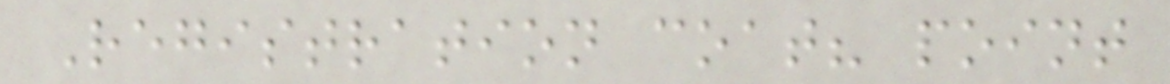Registration coat? point
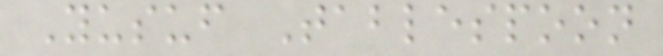Yusuf Tablespoon
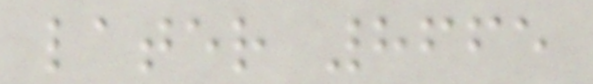later 8665
